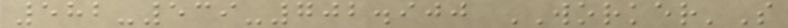582-539-702.900 WORKER'S
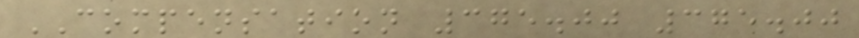COMPENSATION 375.00 375.00
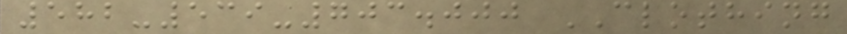582-539-703.000 CLOTHING
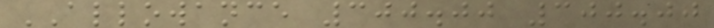ALLOWANCE 300.00 300.00
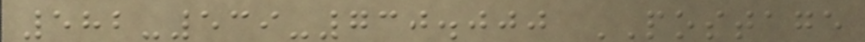582-539-730.000 POSTAGE
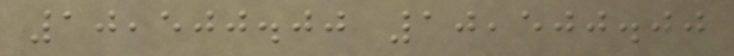10,500.00 10,500.00
